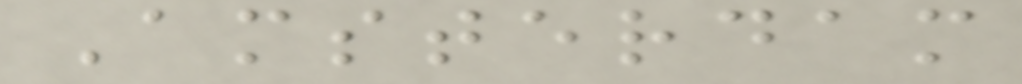Amsterdam
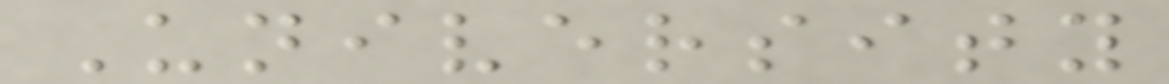University
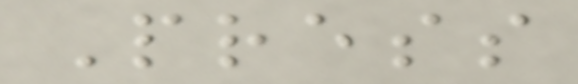Press
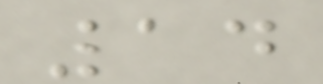14
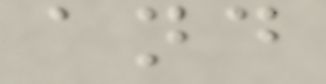and
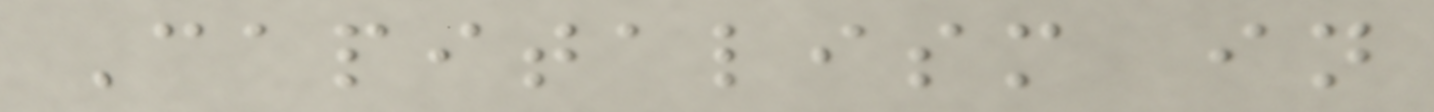Capitalism in
